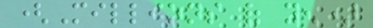(Millions of yen)
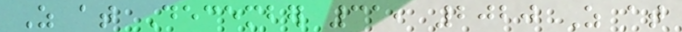As at December 31, 2020 As at
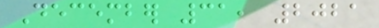December 31, 2021
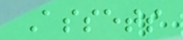Assets
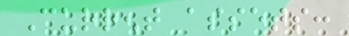Current assets:
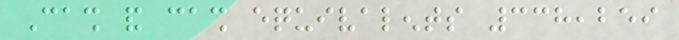Cash and cash equivalents 338,259
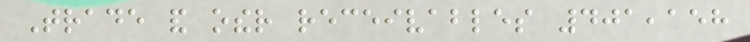Trade and other receivables 401,158
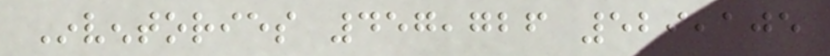Inventories 457,726 529,105
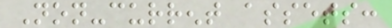Non-current assets:
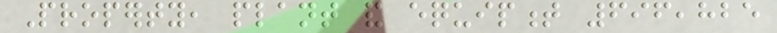Property, plant and equipment 696,825
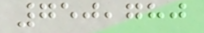750,780
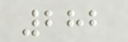282
